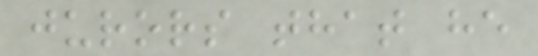jurors that he
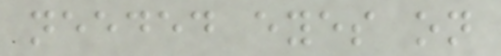needed eyes on
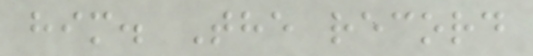him. The record
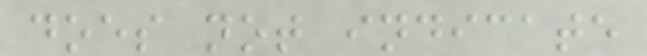does not indicate
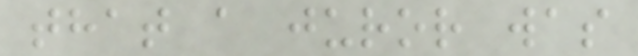that a juror was
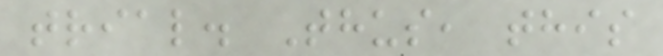trial. Thus, this
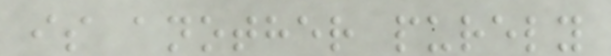is another purely
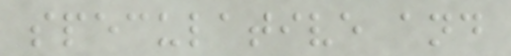speculative and
